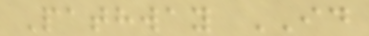Pathway ID
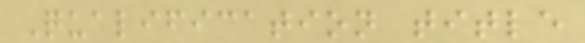Qualification title
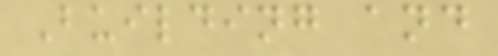Building and
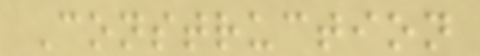Construction
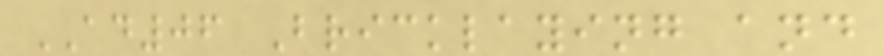AD06 Bricklaying and
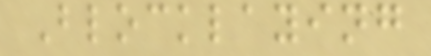Blocklaying
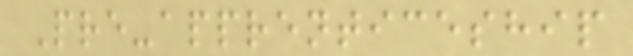Pre-apprenticeship
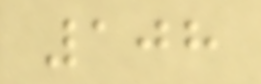108
